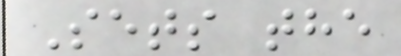Sets the
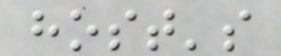host's
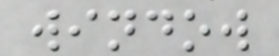window
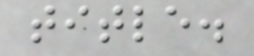title.
